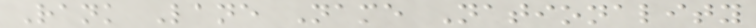Rank Lane Name Nationality
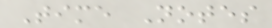Time Notes
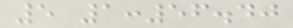5 1:56.40
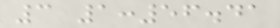3 1:56.41
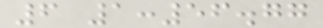6 1:56.77
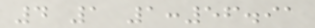4 1 1:56.91
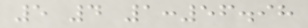5 4 1:56.98
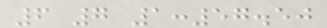6 7 1:57.50
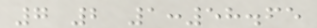7 2 1:58.65
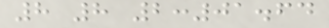8 8 2:01.64
